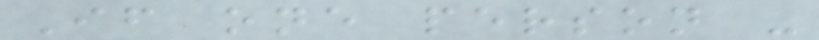If one person -
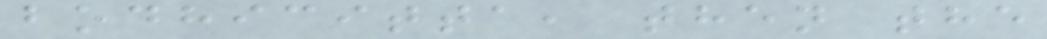bodhicitta, then the
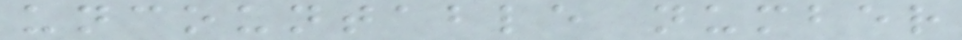uncountable number
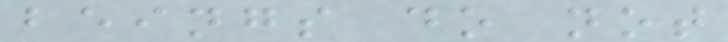beings do not
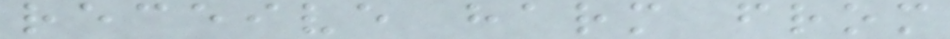receive harm from
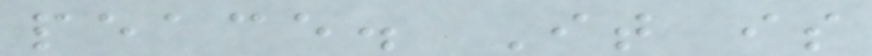peace. It is
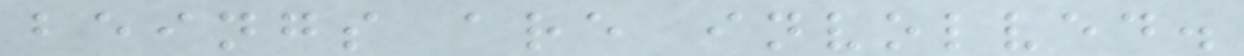beings are involved.
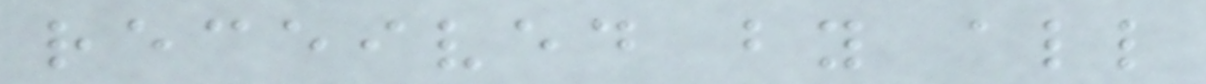received by all
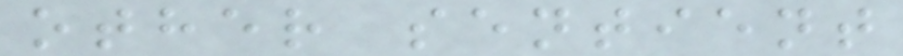other sentient
